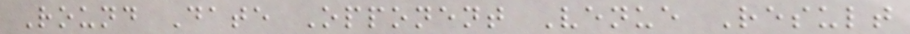Round Date Opponent Venue Result
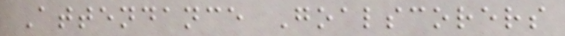Attendance Goalscorers
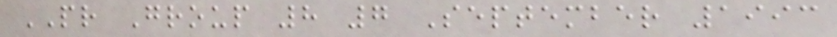PR Group 8 7 September 1993
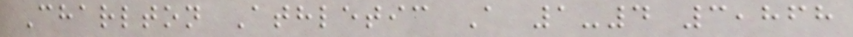Charlton Athletic A 1-4 3,868
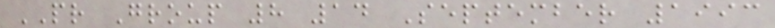PR Group 8 14 September 1993
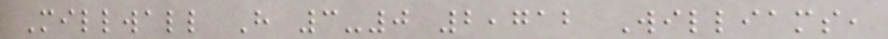Millwall H 3-0 2,712 Williams,
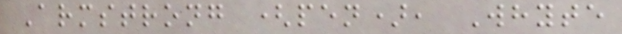Armstrong (pen), Whyte
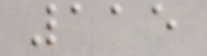115
